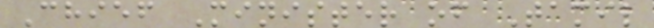Chief Minister of Tamil
